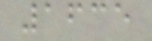1635
